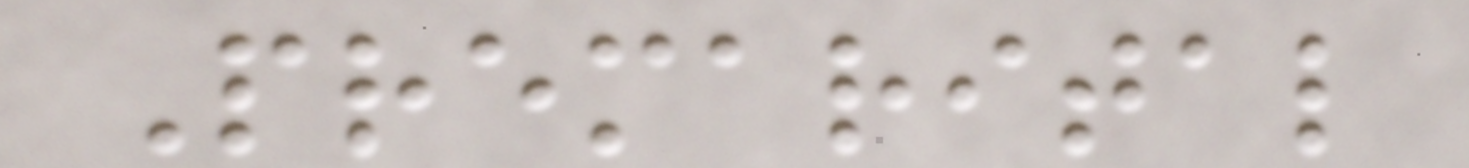Premarital
